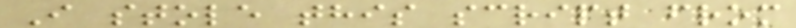I stole this script from
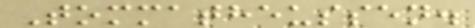Tommatheussen.
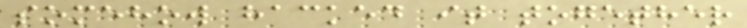somehow hacked it together
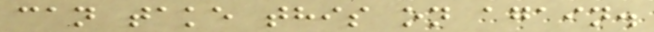can take this on again.
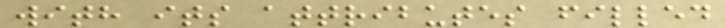with its attributes filled
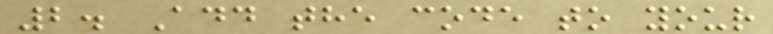2. Add the code to your
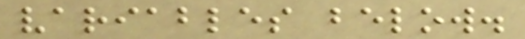variables below.
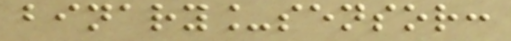binary_sensor:
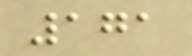171
